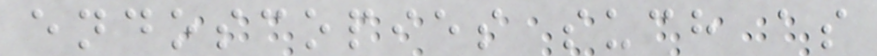endoscopies such as
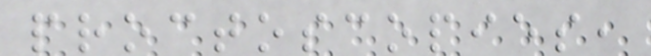proctoscopies,
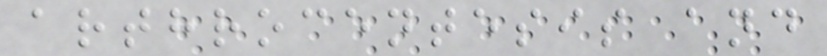arthrocentesis and
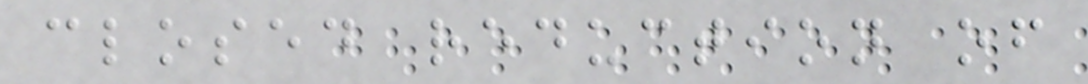closed reduction of
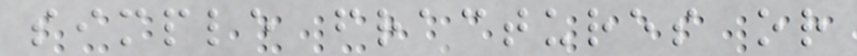simple fractures or
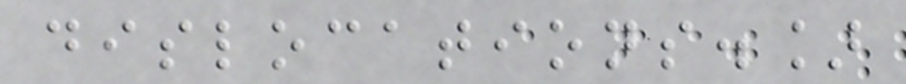dislocations.]
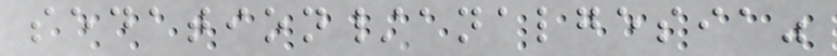sedation/analgesia"
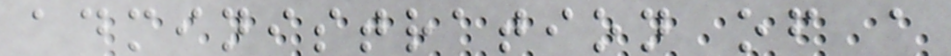administration of a
